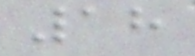18
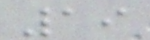19
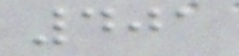401
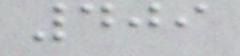409
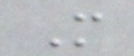M
